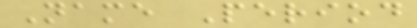Name Period
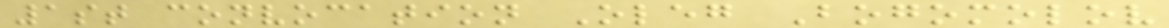1st convocation Oleg Bogomolov
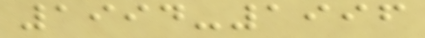1994-1996
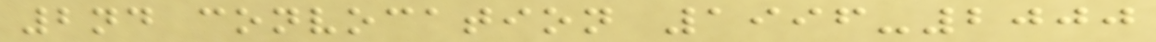2nd convocation 1996-2000
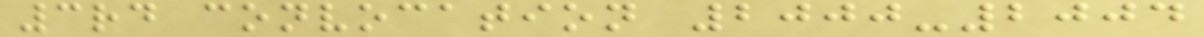3rd convocation 2000-2004
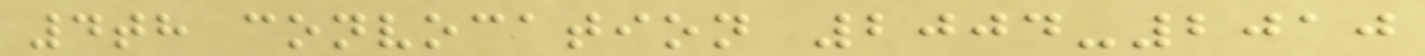4th convocation 2004-2010
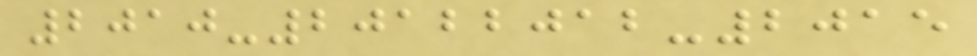2010-20122012-2015
